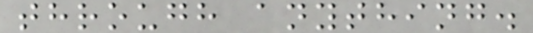through anything.
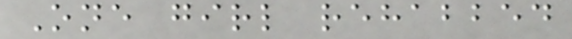One girl rehabbed
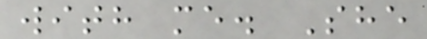with me. She
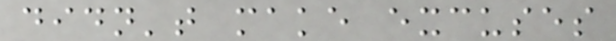didn't make excuses
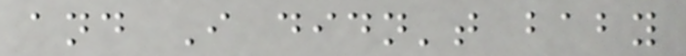and I didn't baby
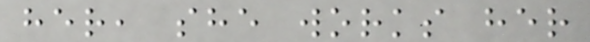her, she works her
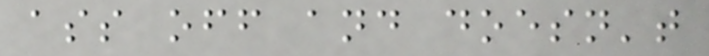ass off and doesn't
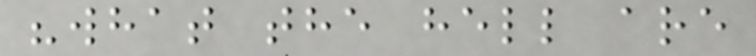"what the hell are
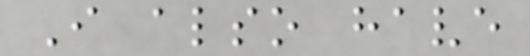I also have
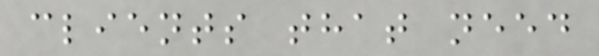clients that need
